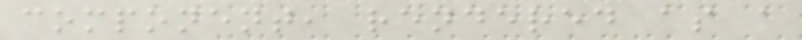component, rendered as a
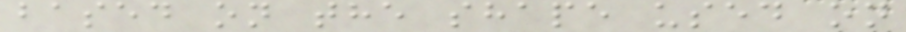based on the shape used on
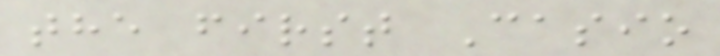the first Casio
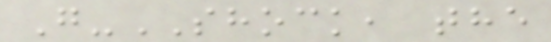G-SHOCK, the
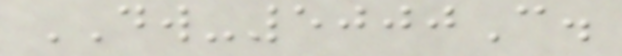DW-5000C.
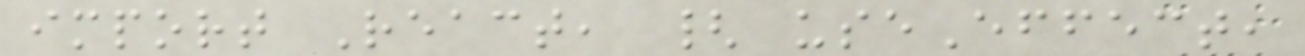import React, { useEffect,
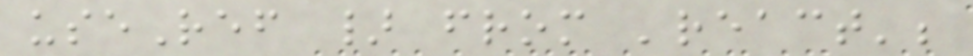useRef } from 'react';
